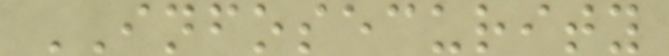INFOSECURITY
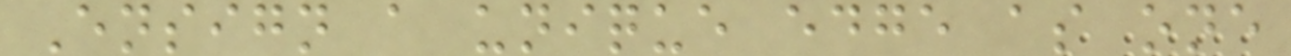Ensign a unique edge as one
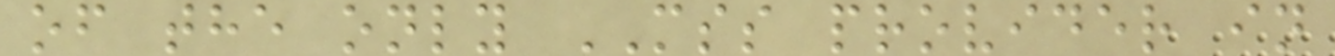of the only MSS provider in
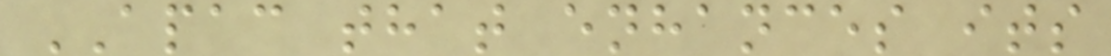APAC that enhances its
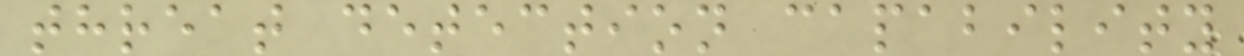threat detection capability
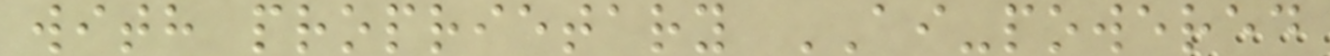with proprietary AI-powered
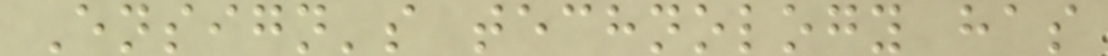Ensign's technology has
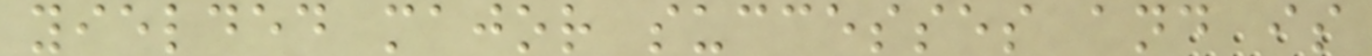yielded major successes and is
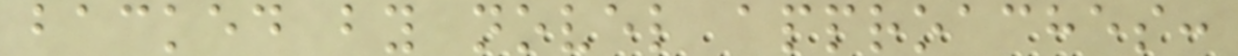backed by novel approaches:
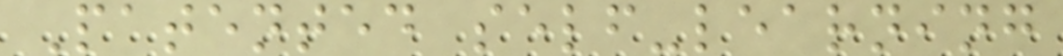Patented self-learning
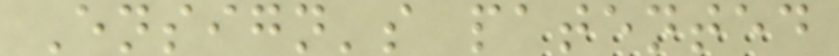Ensign's patented
